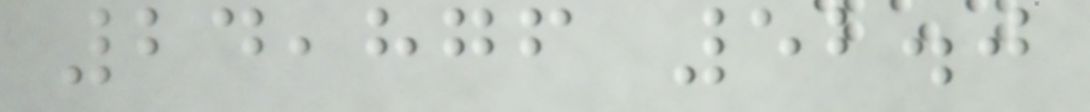24,876 52.0
